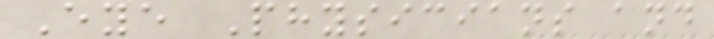Eye Physicians and
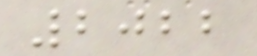2022
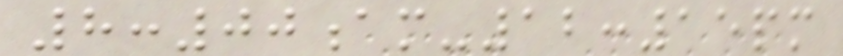8:00am-12:15pm
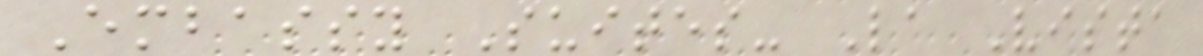Embassy Suites- La Vista
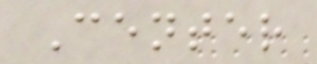Center
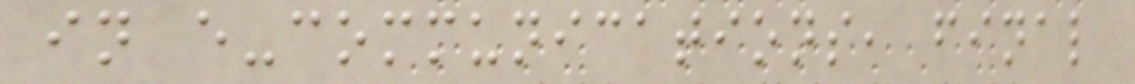in e-communications, final
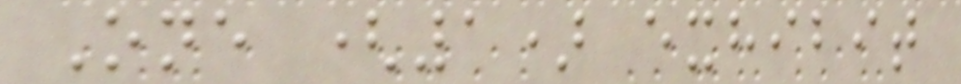One (1) exhibit
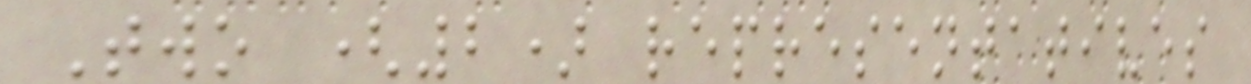Two (2) representatives
